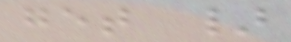get }
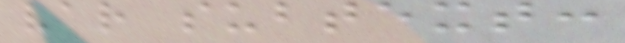var subtext:
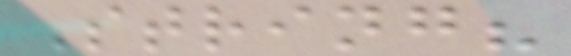String?
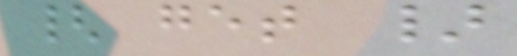{ get }
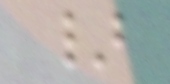}
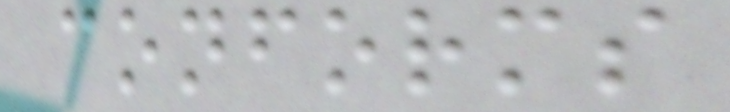conforms
